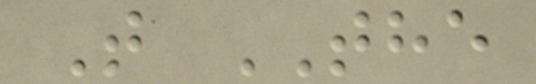T THE
